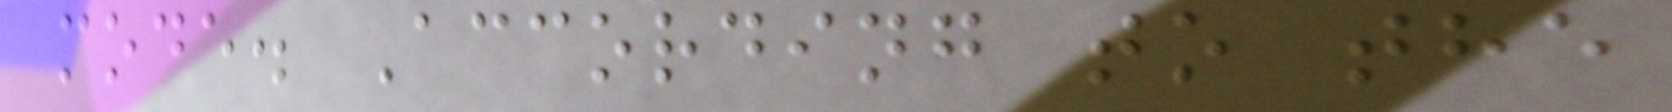mode. According to the
